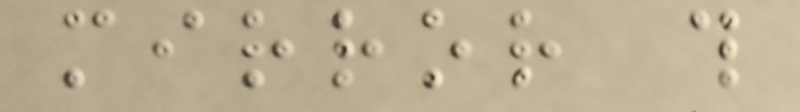mirror this
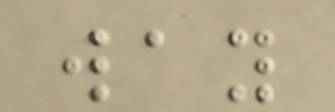way
